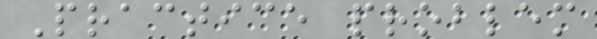Practice problem
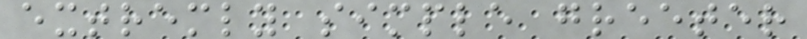extremly simple greeter
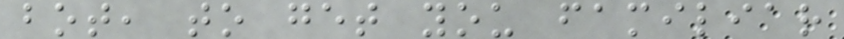bot, to get you familiar
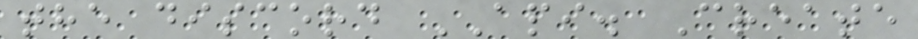the discord API. Create
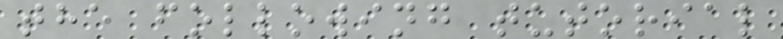the following tutorial
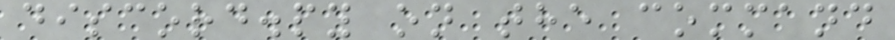discord.py on the command
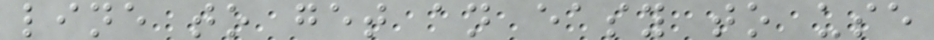line to get an easy to use
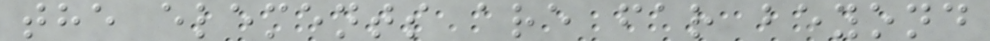the elements are far beyond
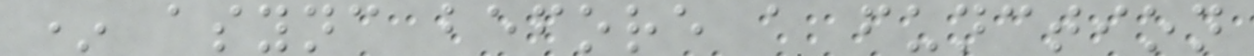* async before a function
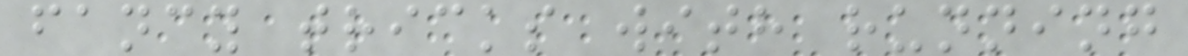fancy tricks with running
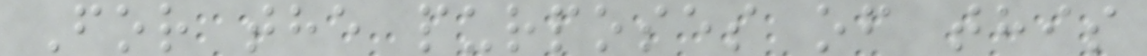For the purposes of this
